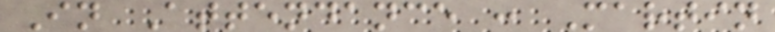In Attendance : Martin
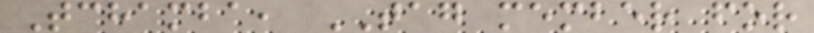Tchamba, TAG member for
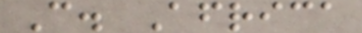C. Africa
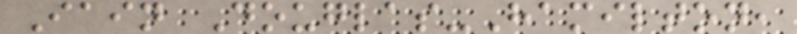Iain Douglas-Hamilton,
